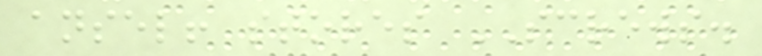ansel! stores SCREWS.
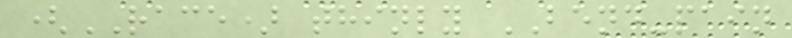(RACE) thinly BEND-pain
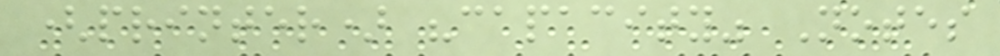(printer) "capacity" Notes
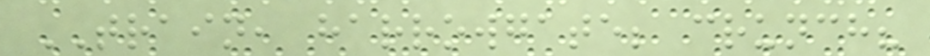TRAIN, harrowgate; crunch?
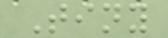Tiny
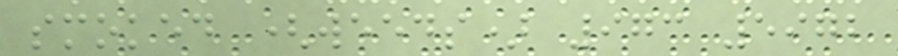smoked (weeds) 973 5972
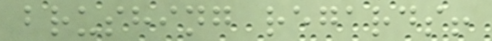brushing regards!
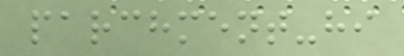parchment-hi
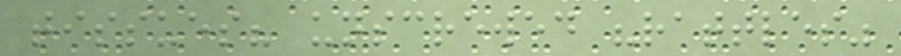tissues? unscrewed "rattles"
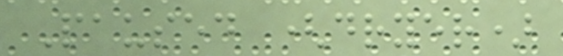Paused (dryer)
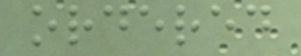ordered
